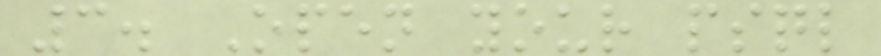3. Open your psql
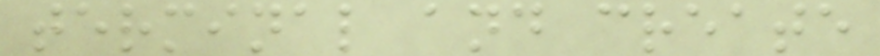terminal and create
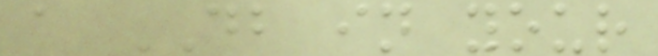a DB in your
